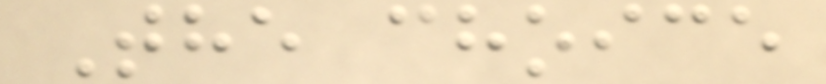The choice
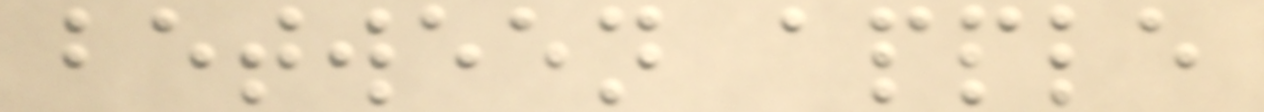between apple
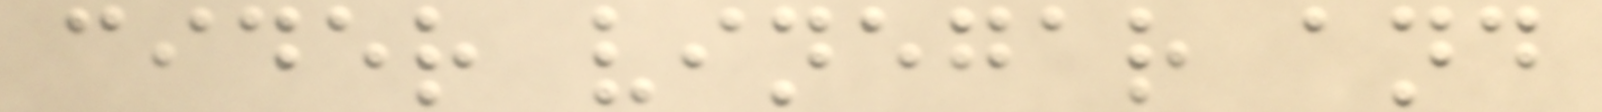cider vinegar and
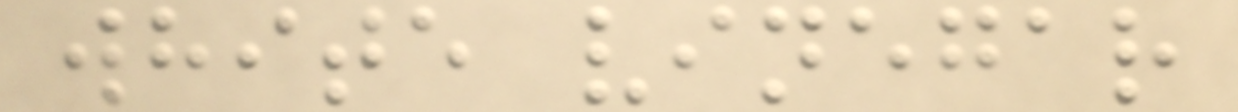white vinegar
